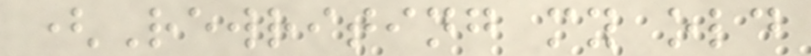(Rewriting my old
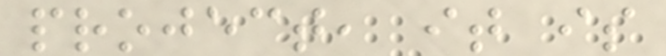project, it is
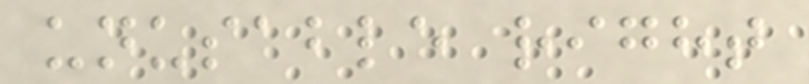unusable right
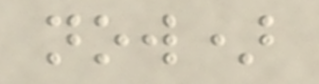now)
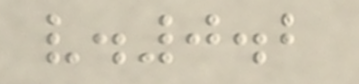v.0.2
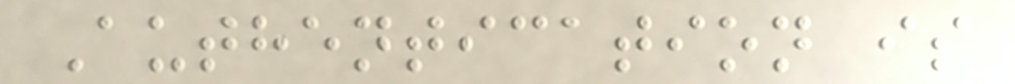Authentication is
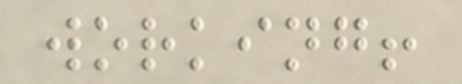working!
